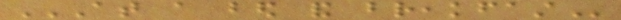AT A BED AND BREAKFAST
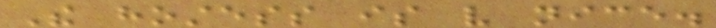The hostess is very nice.
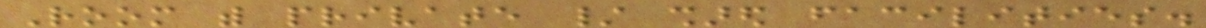Room with private / shared facilities.
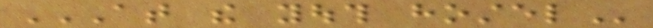AT THE YOUTH HOSTEL
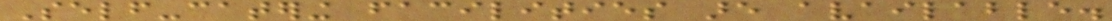Self-catering facilities are available.
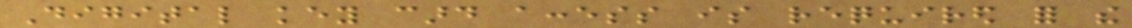Digital key card access is required for the
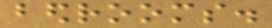bedrooms.
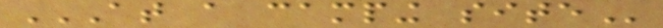AT A CAMPING SITE
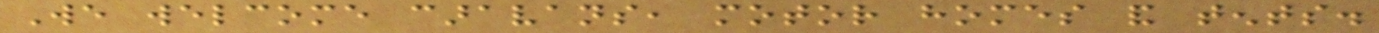We welcome caravans, motor homes and tents.
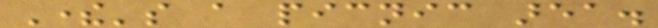There's a picnic area.
